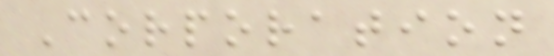Corporation
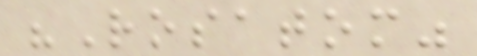"Rosatom"
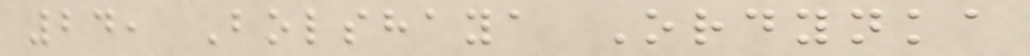24, Bolshaya Ordynka
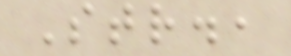Str.,
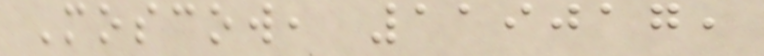Moscow, 119017,
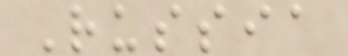Russia
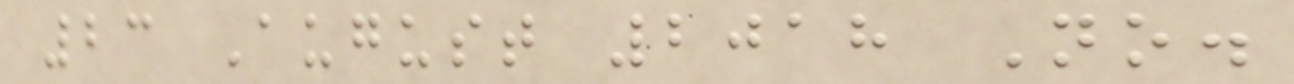23 August 2018 No.
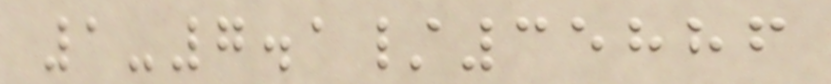1-7.1/35886
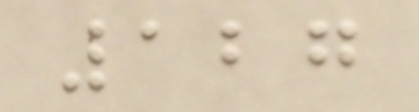127
